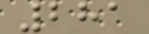281
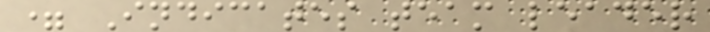= Indicates team leader
